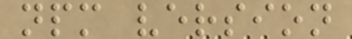npm version
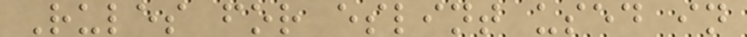Rules for eslint used in
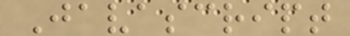Javascript
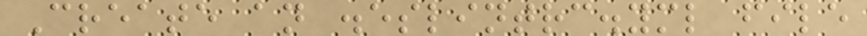Create an .eslintrc.yml file
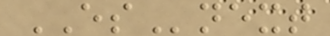ESnext
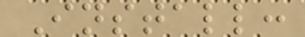Install:
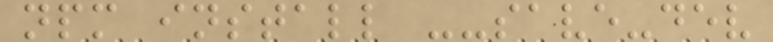npm install --save-dev
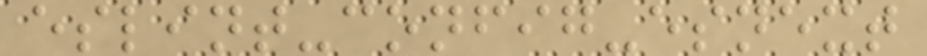eslint-config-esnext
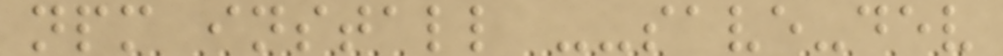npm install --save-dev
